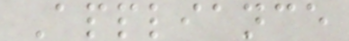Appliance
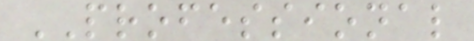PROFESSIONAL
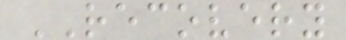RECOVERY
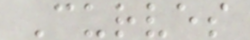Curves
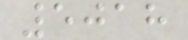5018
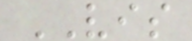VIS
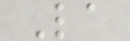La
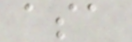asa
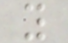y
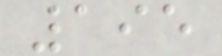195
